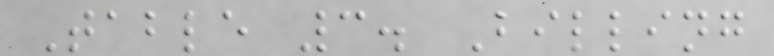Table 3. Billing
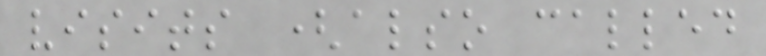visits (also called
